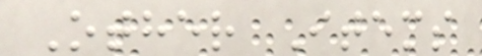Other Items
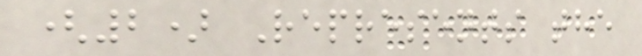(2) Represents the
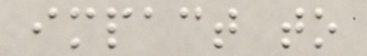impact to
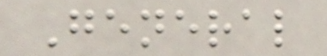General
